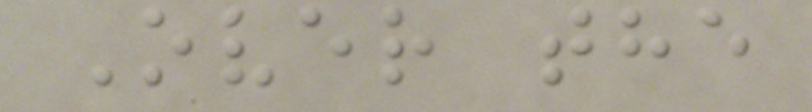Over the
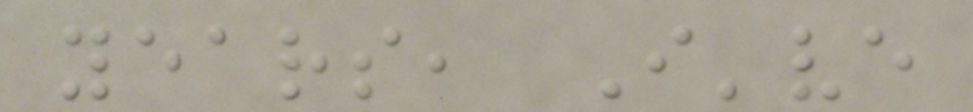years, I've
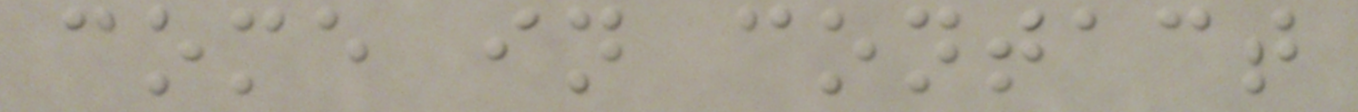come in contact
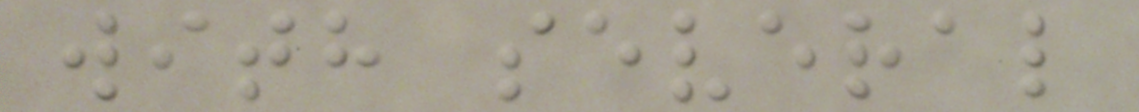with several
